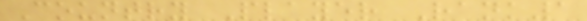Country Player Rank1
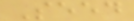Seed
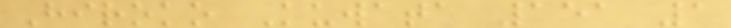Hiroko Kuwata 151 1
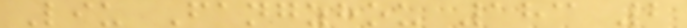Liu Fangzhou 183 2
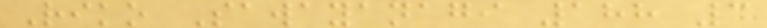Riko Sawayanagi 188 3
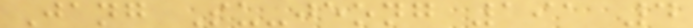Jang Su-jeong 191 4
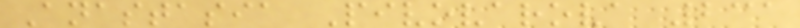Anastasia Pivovarova 231
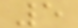5
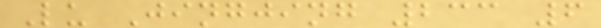Lu Jingjing 233 6
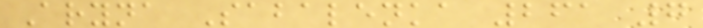Aryna Sabalenka 261 7
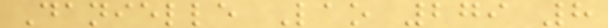Danielle Lao 279 8
